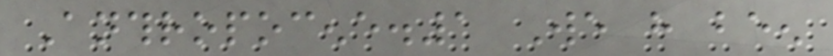Anthropocene.1 We have been
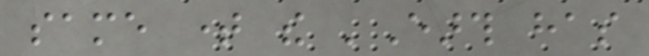same time the 'Earth has
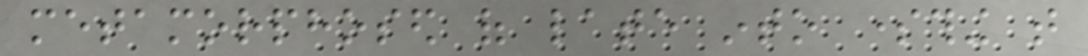metamorphosed of late into something that
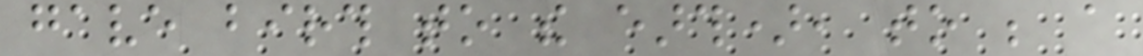gave birth to the earth), to be a
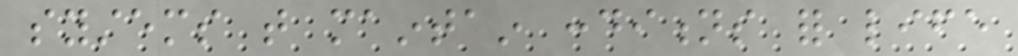systems that maintain conditions for life
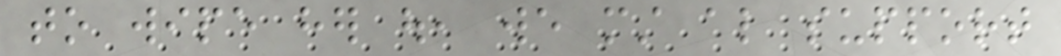to wipe her out, we must also support
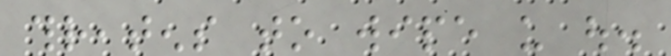threatens to wipe us out.
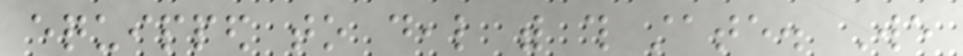equipped to deal with this state. We
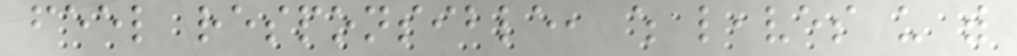feel responsible, which leaves us with
